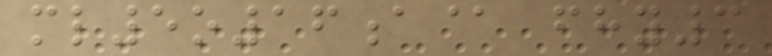ml5o16a@ fhy3
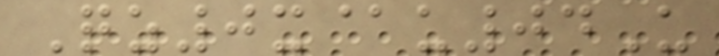Qz0x@u04U
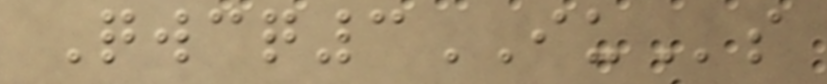Qwcq3IUs
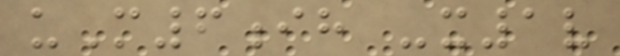uM6ih -x1v
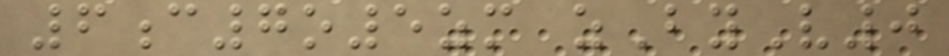6c7o5zm zByV0
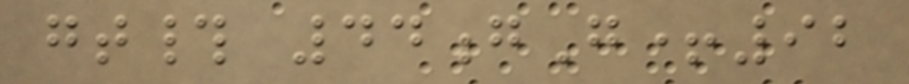gt# 44gG+92
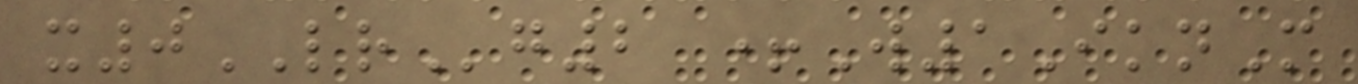x0LRg2 +W1IknM
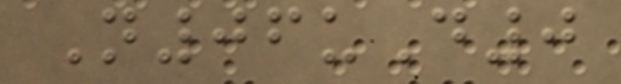N06uD0
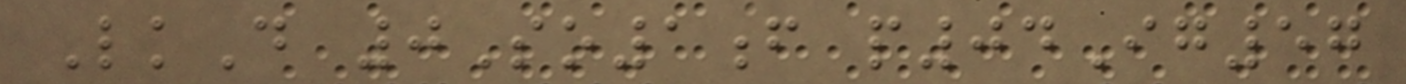LkD 0So1f p04Ig57
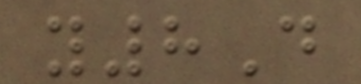y8D
